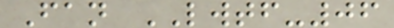Fan LWTF-06
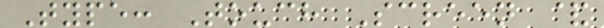Type: Touch Screen &
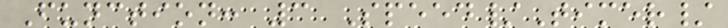Function: 3 Speed/Timer/
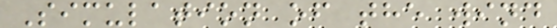Simulation of the wind
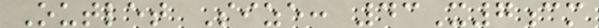Outlet Size: 43X7cm
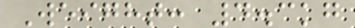Weight: 4.3kg
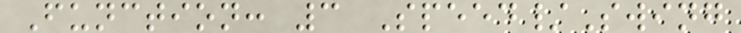Function: 3 Speed/Swing
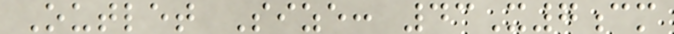Outlet Size: 43X7cm
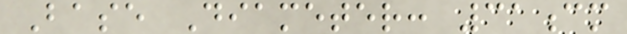Base Diameter: 31cm
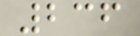236
